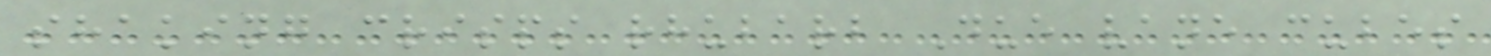shaking crisps rhubarb Due vane cubes
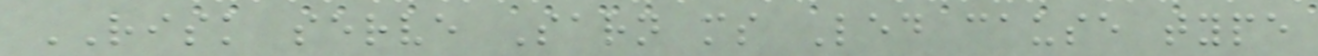RISK serve Sarn ms Led cause type
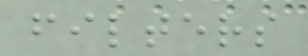filters
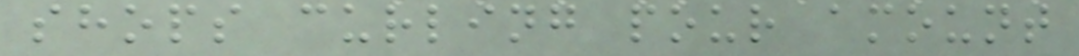shops curling pour amount
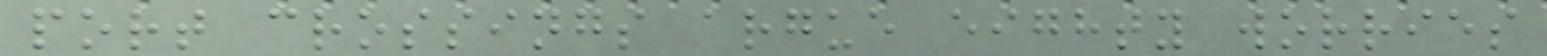port crossings argue eighty worries
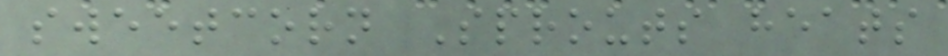sweetcorn Sprouts heats
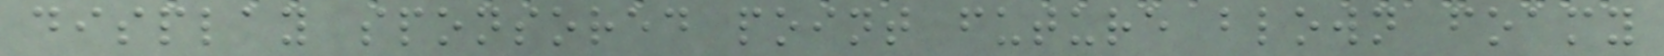display sponsored point future blown foamy
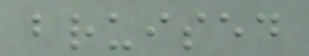bruised
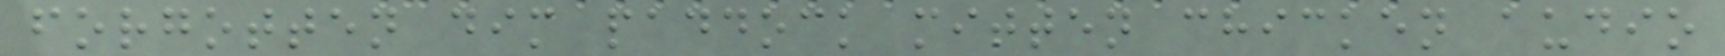forgotten dim paddock mitten chicken audio
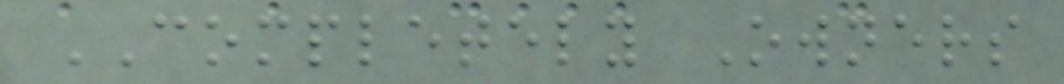COMPLETELY Owners
